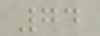74
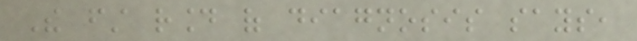The first round of diagnosis says,
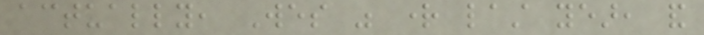actually, Wes was right last year, and
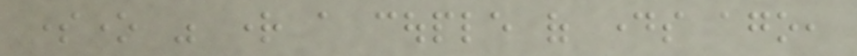someone was right a couple of days ago,
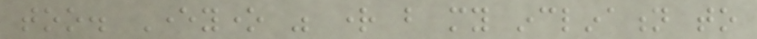too. Everyone was right but my inclination to
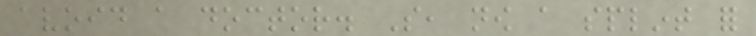avoid a doctor. So, now a splint for
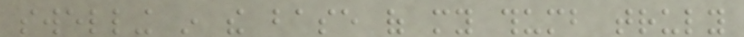swelling in the base of my thumb truly
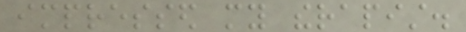impressed my therapist.
